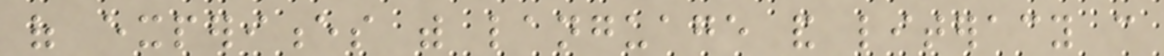of experiences with language and literacy can
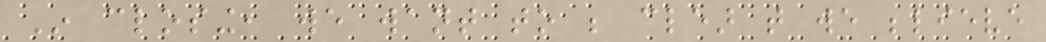In closing, we want to be clear that we believe
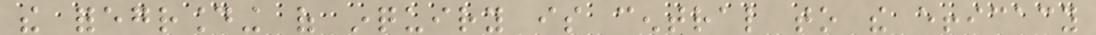the foregrounding of inquiry is central to the efficacy
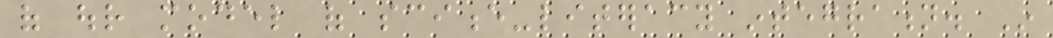of our model of science-literacy integration. In
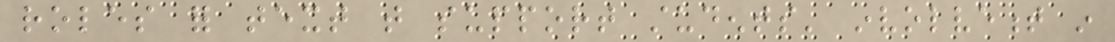roles for text that support students' involvement in
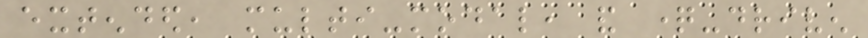extended, multi-modal, and question-driven
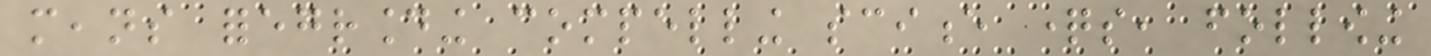means foregrounding compelling science questions, following
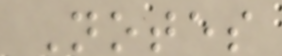Notes
